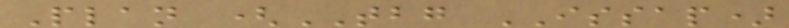Plan (TBG ISSAP)
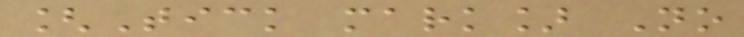[Tick mark] No
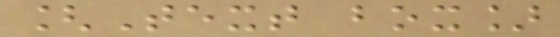[Text box]
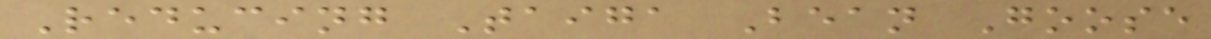Reducing Taiga Bean Goose
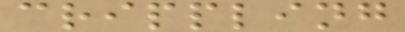crippling
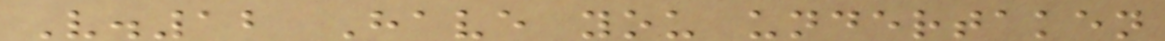V.12 Have you undertaken
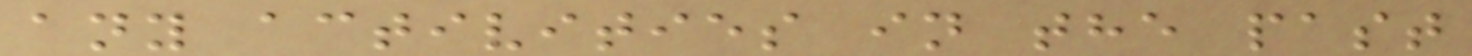any activities in the past
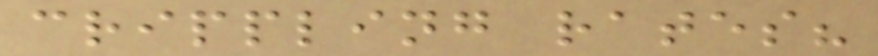crippling rates?
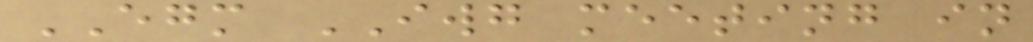EGM IWG meeting in
